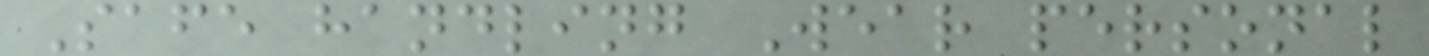Safe handling Wear personal
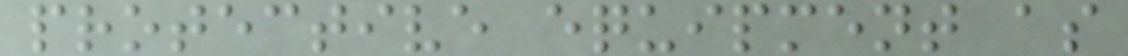protective equipment as
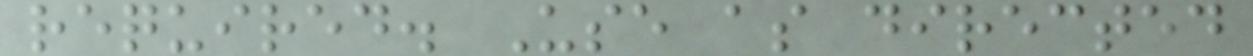required. Use as directed
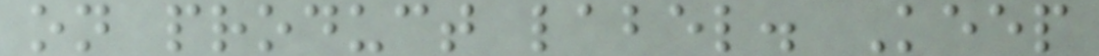on product label. Keep
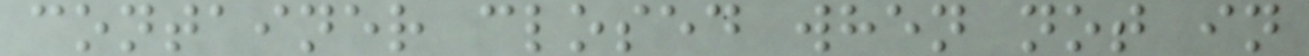container closed when not in
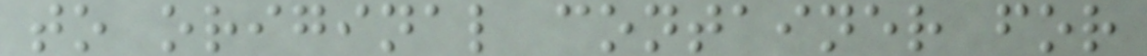to original container for
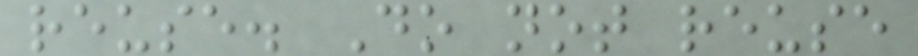reuse. Do not reuse
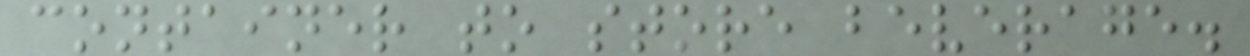container to store beverage.
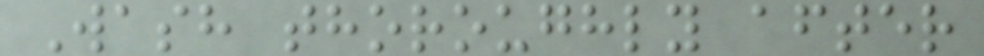Wash thoroughly after
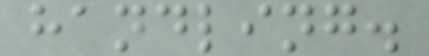handling.
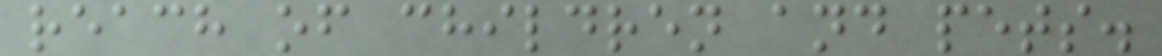reach of children and pets.
